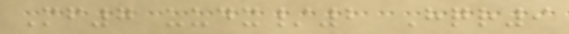Mf7 uudx/2 Hqr9
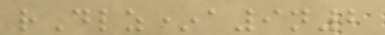rDlz*a9n2
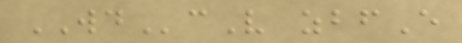WDcV zbfE
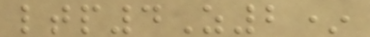ltp4Z2*
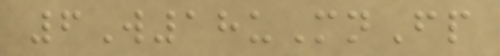6W18uMnFp
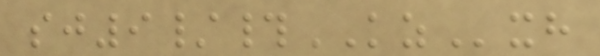sj9/#KZxh
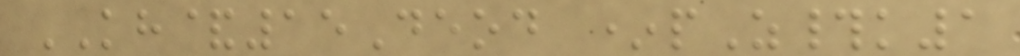KH&15Deod *pZ#k1
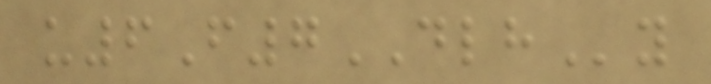u6F7DLHy
